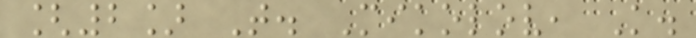[2] T. Mikolov, K.
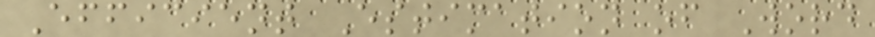Efficient Estimation of Word
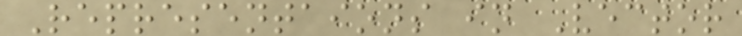Representaions in Vector
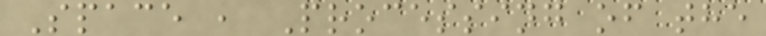Space , Processing of the
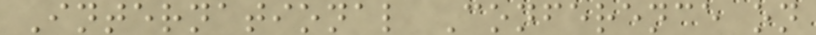International Conference on
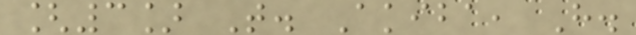[3] T. Akiba, H.
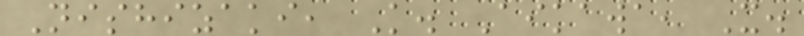Nishizaki, K. Aikawa, X.
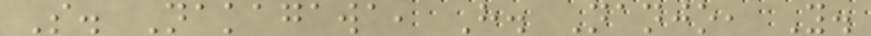S. Nakagawa, H. Nanjo, Y.
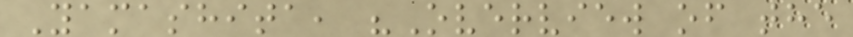Yamashita, "Overview of the
